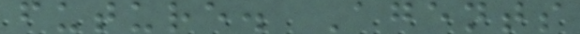future. Agents
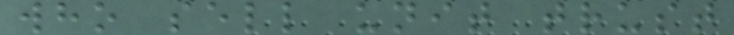who sell unit trust
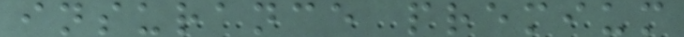insurance premium
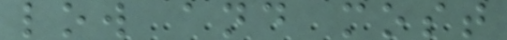low and most
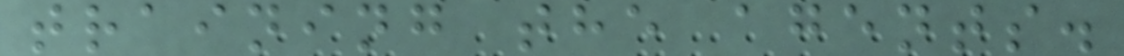training the agents.
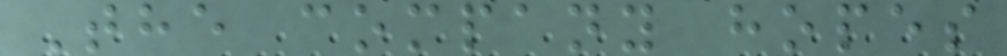The company hopes
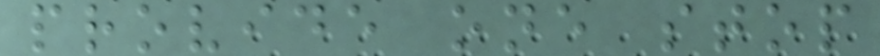provide one stop
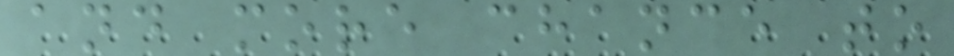and more chance to
